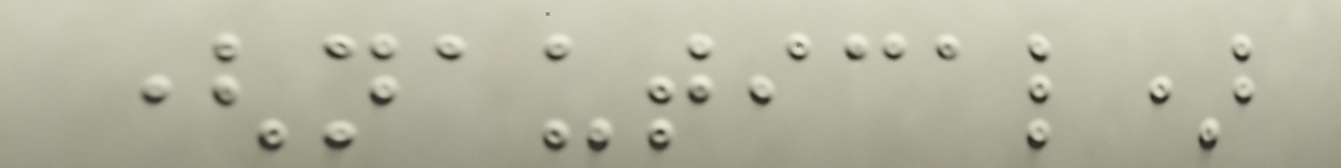(nautical)
